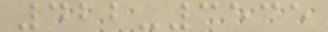422-3535
